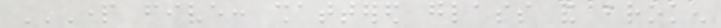PART FIVE: SHATTERED GLASS AND BROKEN
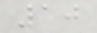10
